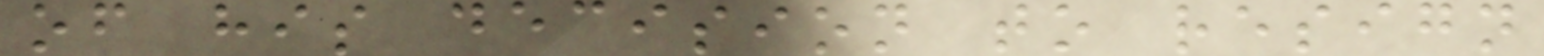of his decision to resign
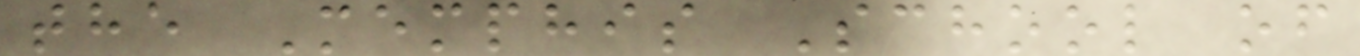the Memphis School of
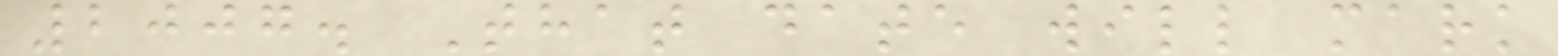2007. That date will mark
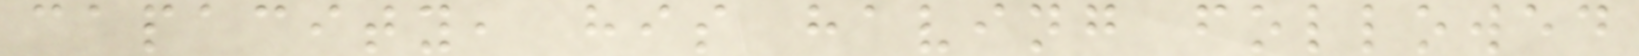capacity, his having followed
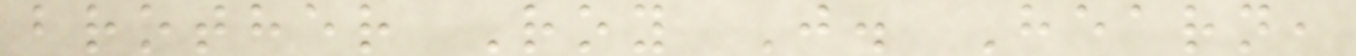brother Roy J. Hearn,
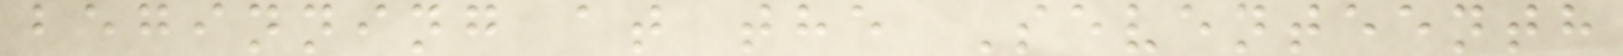beginning at the Seventeenth
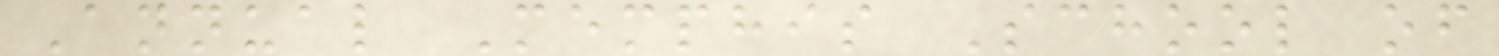Annual Memphis School of
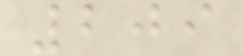209
